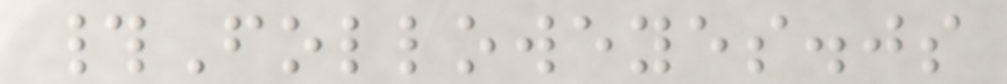#Followeyes.js
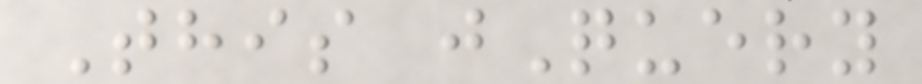This jQuery
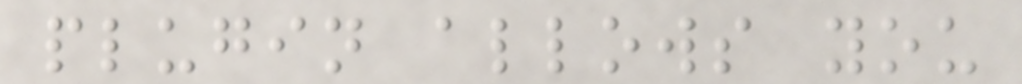plugin allows you
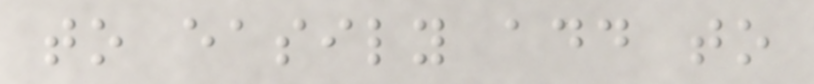to easily add to
